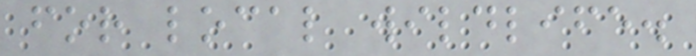for local wildlife.
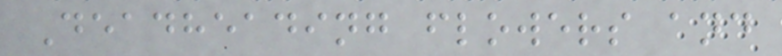Deadheading flowers and
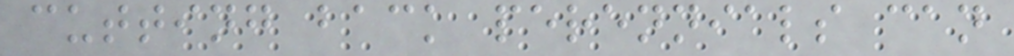cutting back perennials can
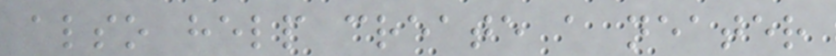also help create a neater
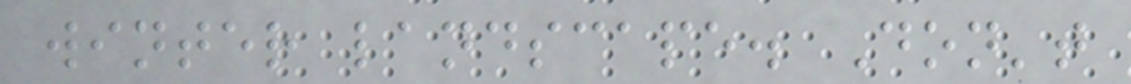winter landscape. Don't
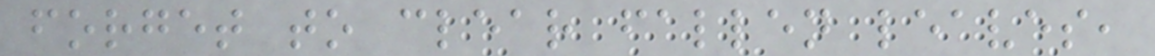forget to clear fallen leaves,
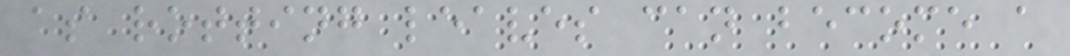as rotting leaves can become a
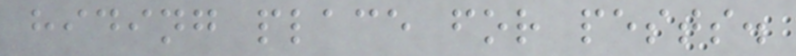hiding place for pests.
